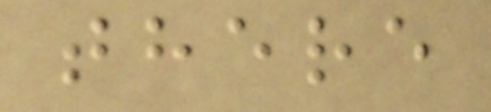there
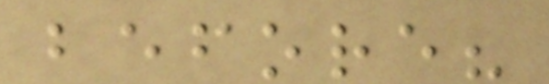before?
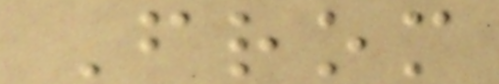From
